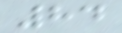84
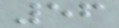56
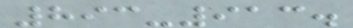893-913.
